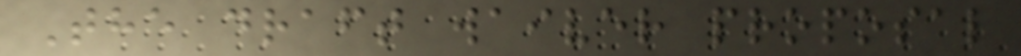The draft waiver proposal
